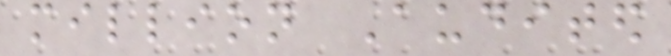million Audited
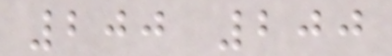200 200
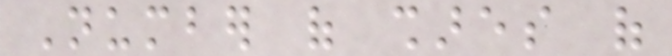Number of shares of
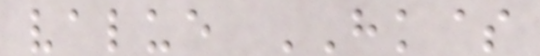value HK$
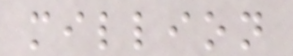million
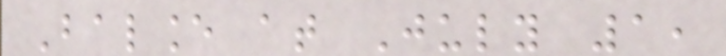Balance at July 1,
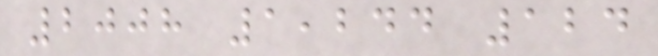2008 1,244 124
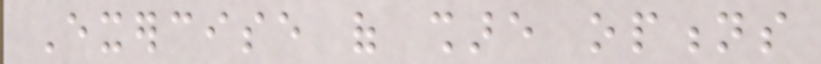Exercise of share options
